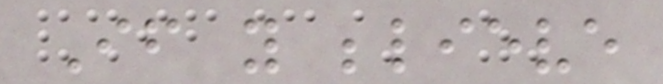If you believe
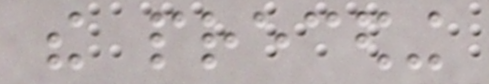the preceding
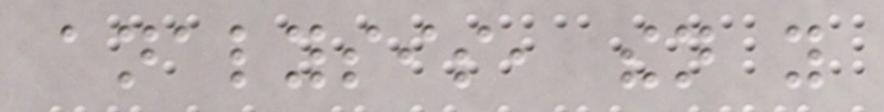analysis, then you
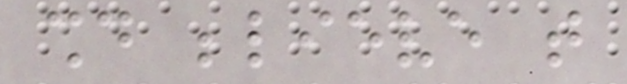should believe that
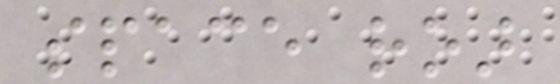space roar
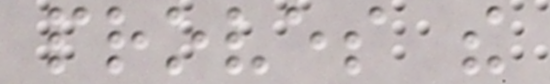proves the
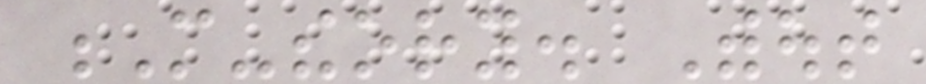M-theory. Without
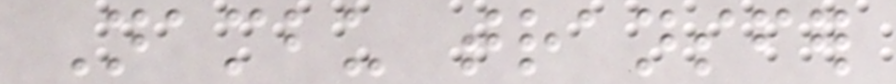Nambu transfer
